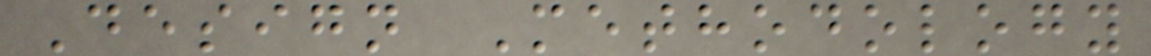Design Methodology
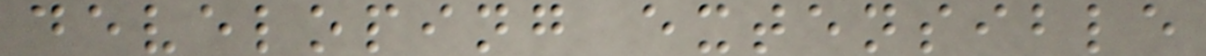developing extensible
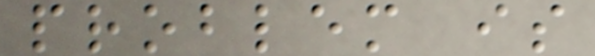problem is
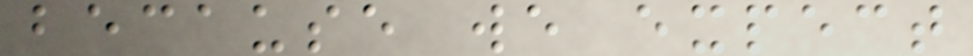because we expect
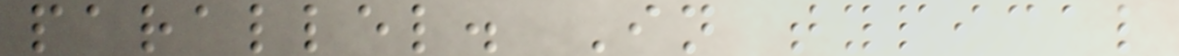parallel. In typical
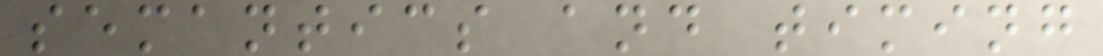semantics and timing
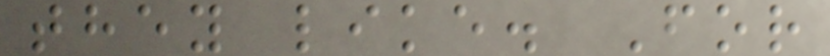they like. For
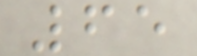65
